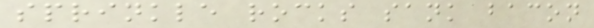sprinkle rocks sank bacon
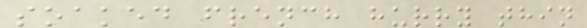soaked french hurry thin
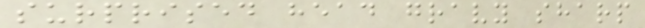surprised head gravy sharp
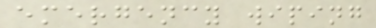emergency wiping
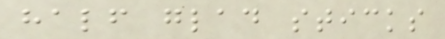half glad sticks
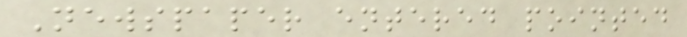Newspaper entered pointed
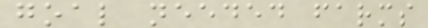goal needed farms
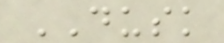DUSK
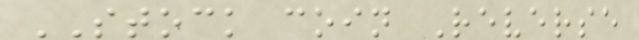STOCK coin Reverse
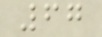67
